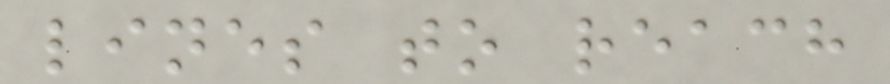lines to reach
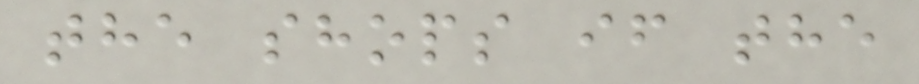the shops if the
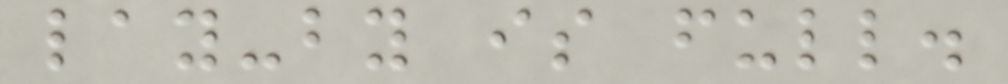lay-by is full.
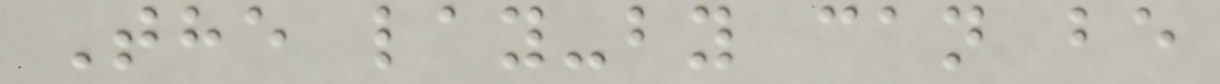The lay-by can be
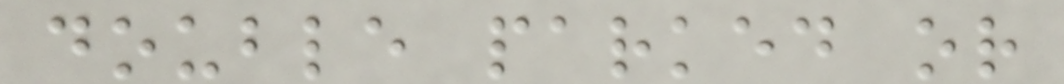double parked or
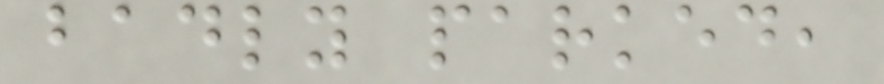badly parked,
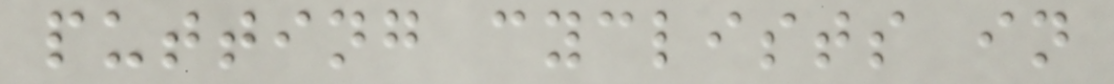putting cyclists in
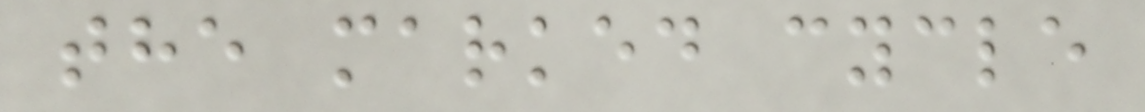the marked cycle
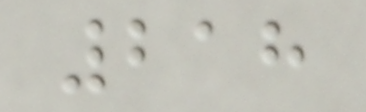218
